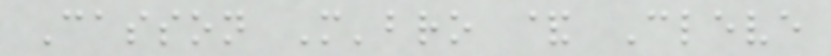Casson M'bro & Cleve
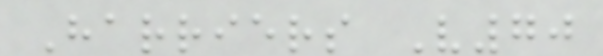Harriers V70
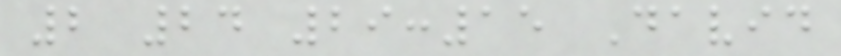2 24 29:15 David
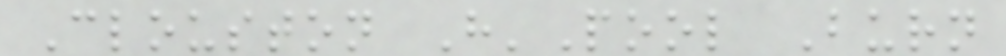Clouston H'Pool Burn
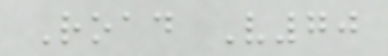Road V70
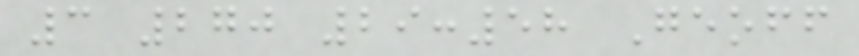3 270 29:58 Geoff
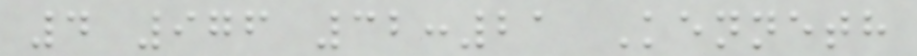4 976 32:21 Kenneth
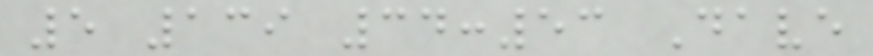5 139 34:53 Dave
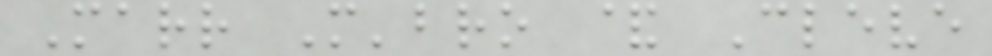Marr M'bro & Cleve
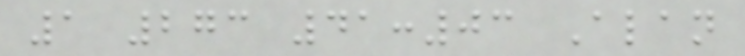1 273 41:03 Alan
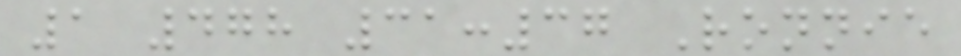1 478 31:37 Ronnie
